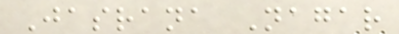Jasrana Nagar
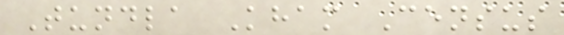Tundla Kham Census
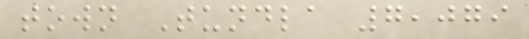town Tundla 7,079
